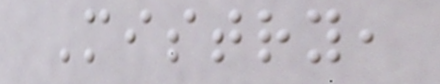Mistry,
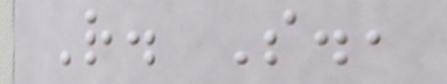R. S.,
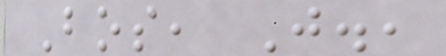Bos, J.,
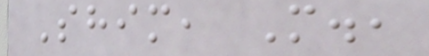Shim, M.,
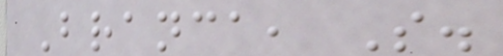Branca, S.
